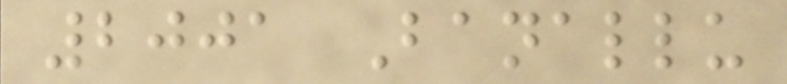2001 Banallu
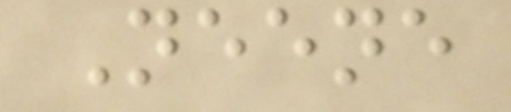Neene
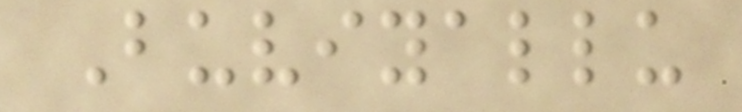Buviyallu
